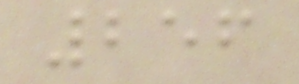256
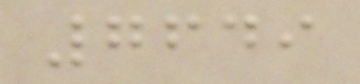7649
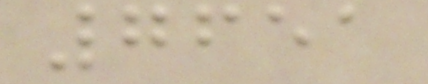7651
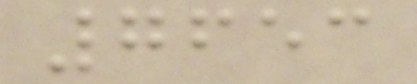7653
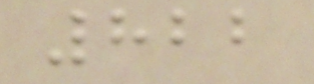822
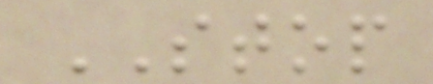STOP
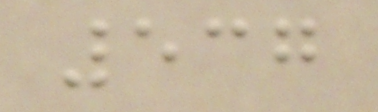537
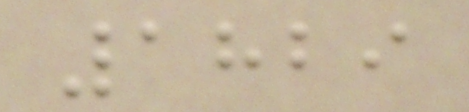1829
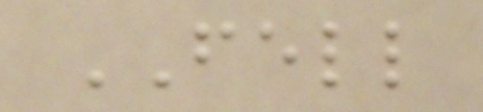FELL
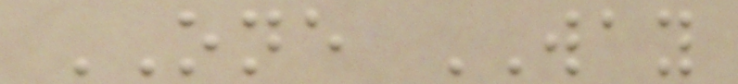ONE WAY
